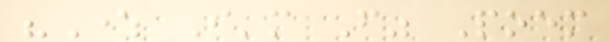"Where I'm From" Poem
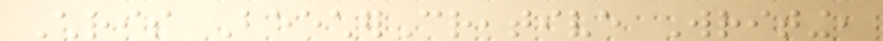Chris BeecherCreative Writing,
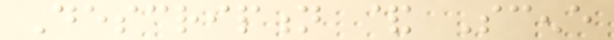Description & Scene
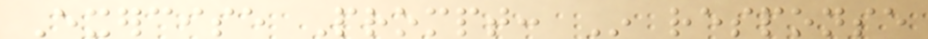Exercise Prompt: In response
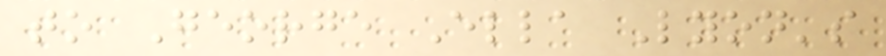to George Ella Lyon's
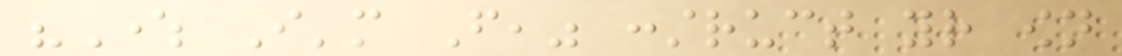"Where I'm From," construct your own
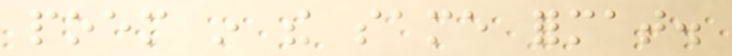poem in the same format.
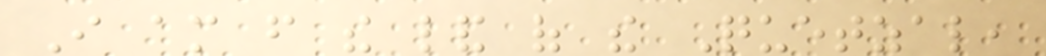I am from the land of the Quetzal,
